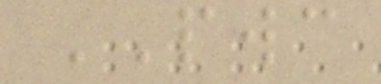PWC
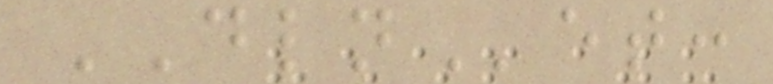DLNet:
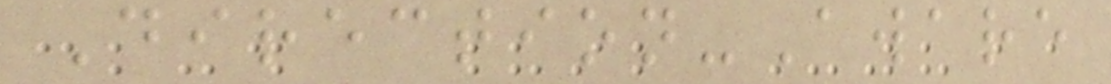Direction-Aware
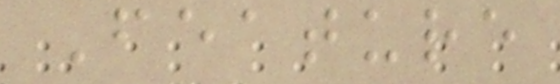Feature
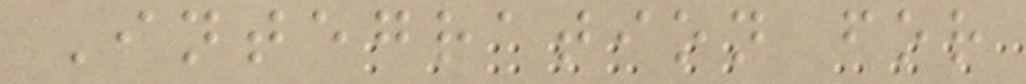Integration for
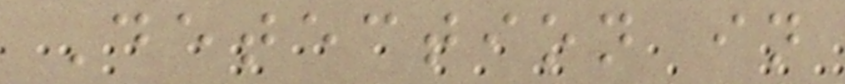Detection in
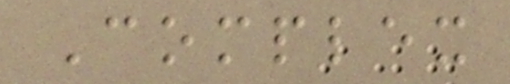Complex
